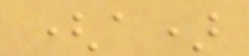(a)
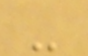-
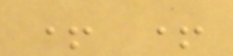+ +
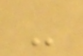-
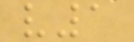v1
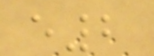e2
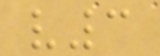v3
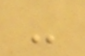-
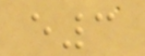e3
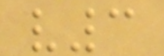v3
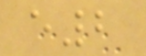e2
